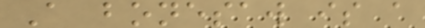A bonesaw is a
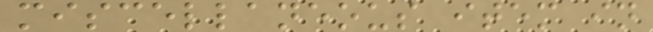miscellaneous item in
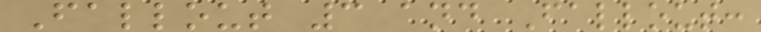Fallout 3 and Fallout:
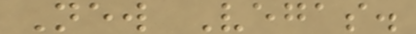New Vegas.
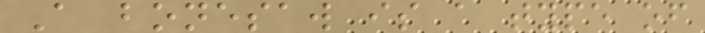A bonesaw is a type of
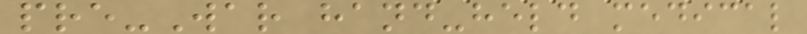pre-War hand-held medical
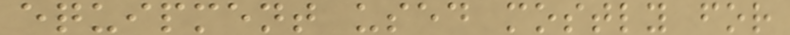equipment used mostly for
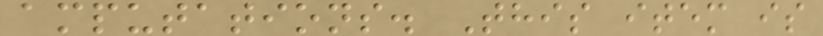amputations. This item is
